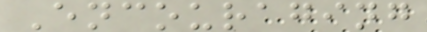Encouraging
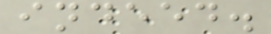indeed.
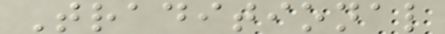Traditional
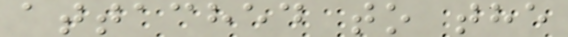attached to the
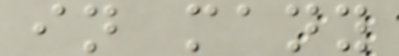in many
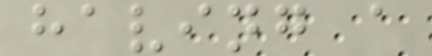having a
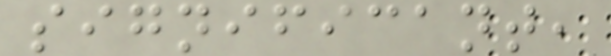significant,
